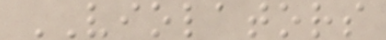VIOLATORS
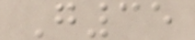G35
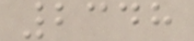2348
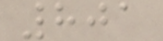801
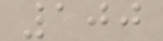100
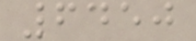6450
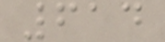614
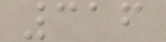316
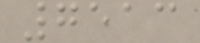7513
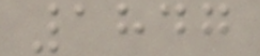1847
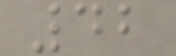42
